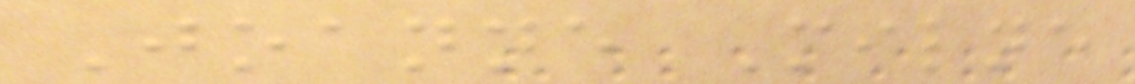Joanne Milne
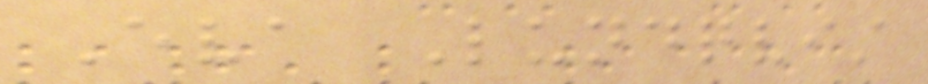Eva Lundqvist
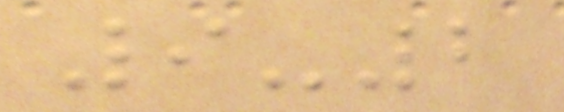9-2
